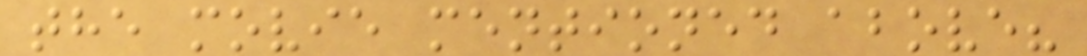the movie mentioned above?
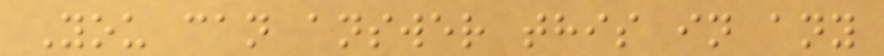You can answer this in any
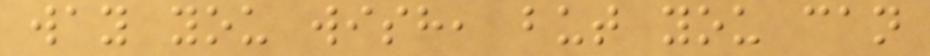way you wish, but you can
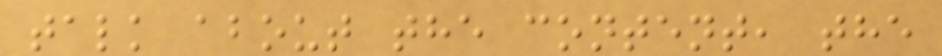talk about the content, the
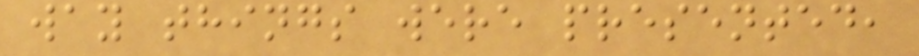way things were presented,
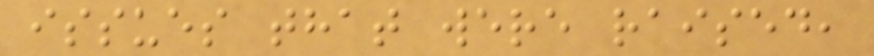issues that were raised,
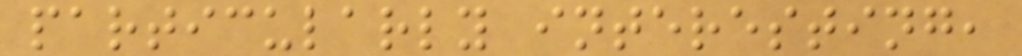particularly interesting,
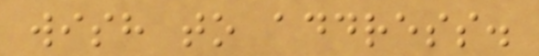wish to address.
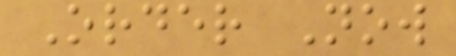Order Now
